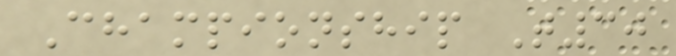Championship T30
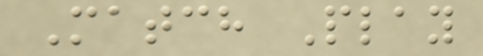Match Play
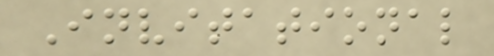Invitational
